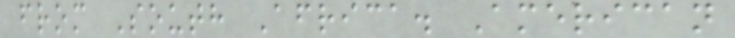from South Africa. American
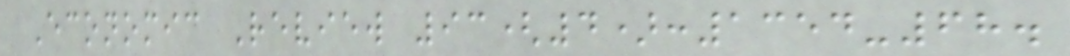Economic Review 93(4):1354-68.
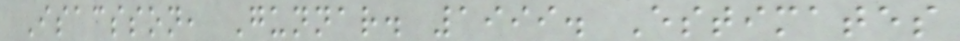Isacsson, Gunnar. 1999. Estimates
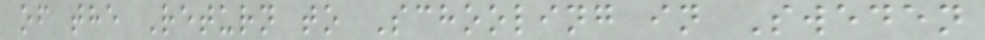of the Return to Schooling in Sweden
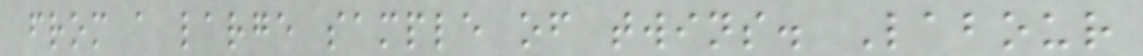from a large sample of twins. Labour
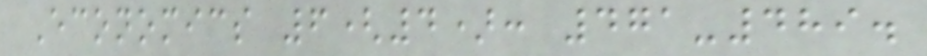Economics 6(4): 471-489.
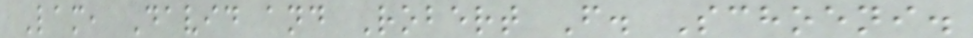Lam, David and Robert F. Schoeni.
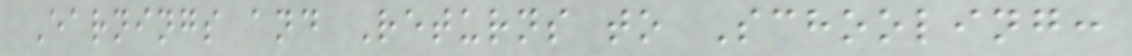Earnings and Returns to Schooling:
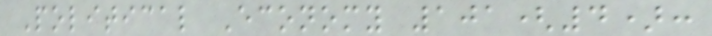Political Economy 101(4):
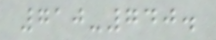710-740.
